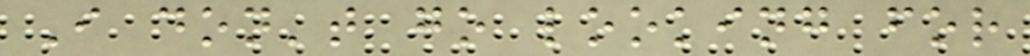I don't go looking for
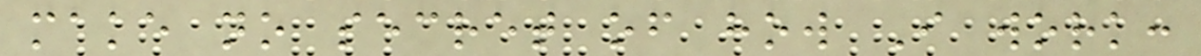make no secret of how I work:
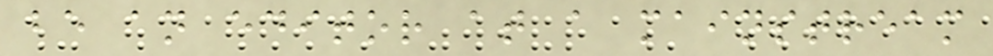be an editor at a mainstream
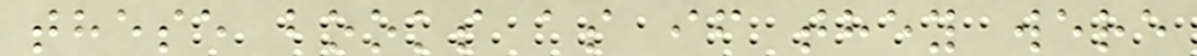these books as if they were
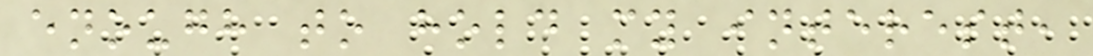enough to hold my interest,
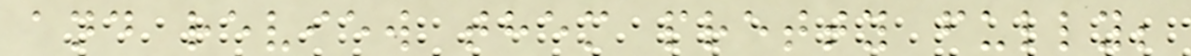and review them pretty fully;
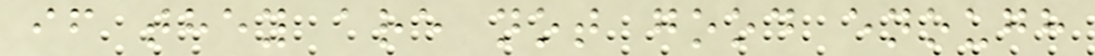if they are not good enough
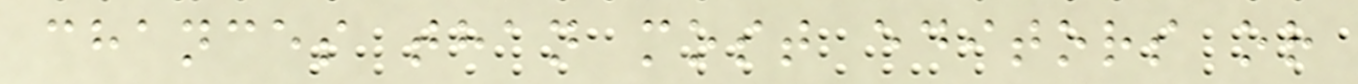chances than most editors or
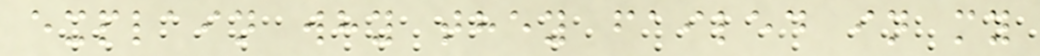explain why they failed in my
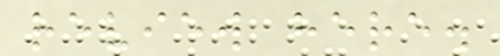review here.
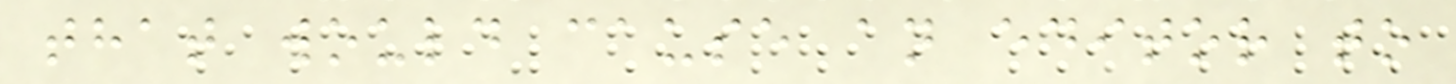that would cause an editor to
